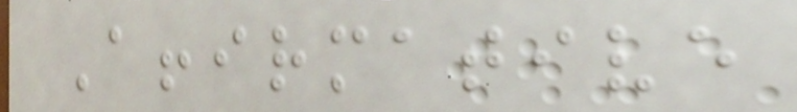Affirmative
